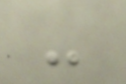-
